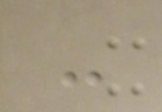-
